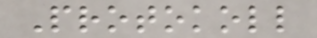Protokoll
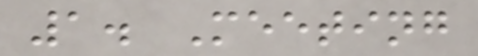1. Meeting
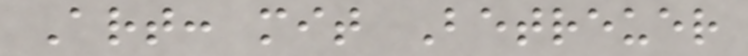Art: mit Betreuer
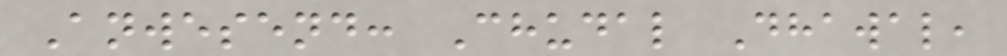Anwesend: Chudal Dhawal,
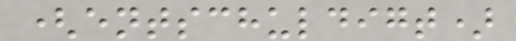(entschuldigt)
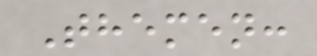Themen:
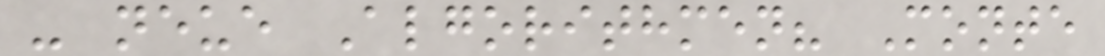- neue Algorithmen? Monte
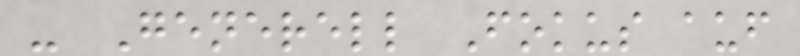- Generell Fokus auf
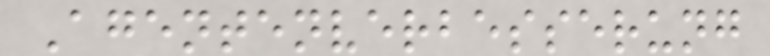Agentenverbesserung
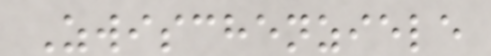Zwischenziele
